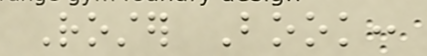Roster Book:
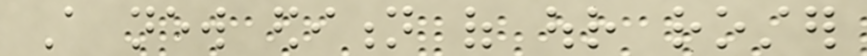A new edition of our roster
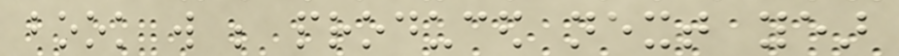book will be produced next year
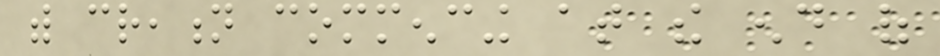with creation commencing at the end of
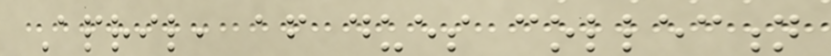April, after dues collection
